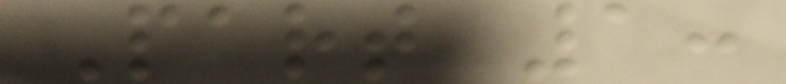Part 1:
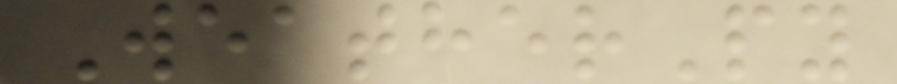WeatherPy
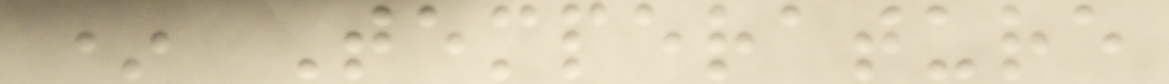* Temperature
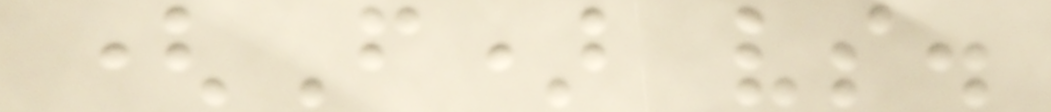(F) vs.
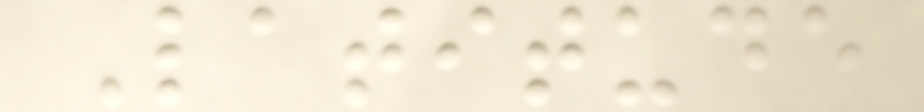Latitude
